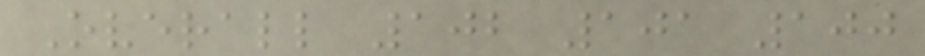Overall 102 101 100
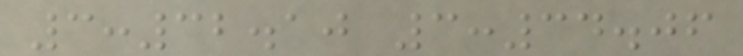3:32.10 3:34.06
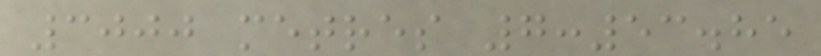3000 metres 7:53.85
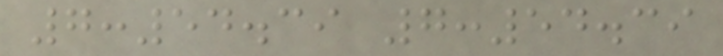7:54.39 7:54.39
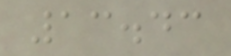13.43
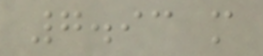7.93 m
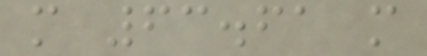m 63.61 m
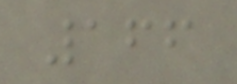166
